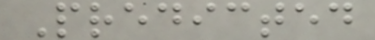Predicted
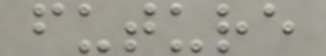future
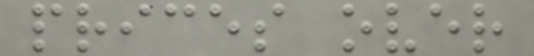prices over
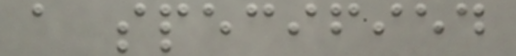a specified
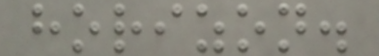horizon.
